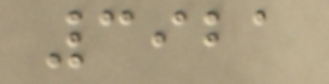3921
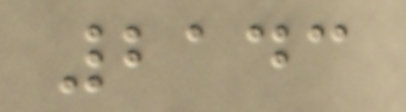2143
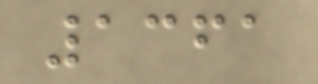1361
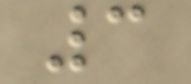3
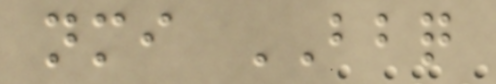nmi BBQ
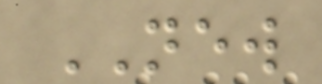NEW
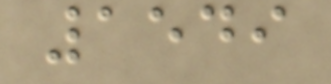1549
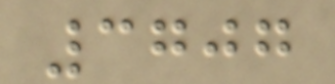3707
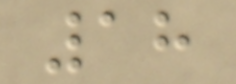18
